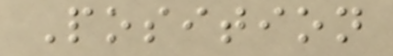Position
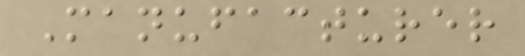Manufacturer
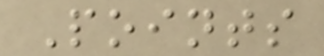Points
